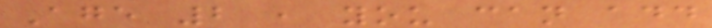Age 2 , you can add
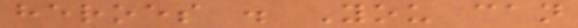heroes . You can
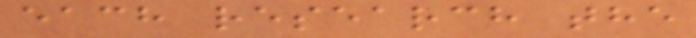each research the
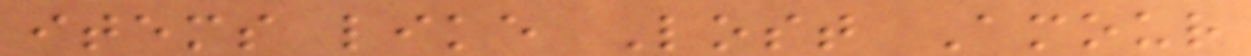items like Lost Amour
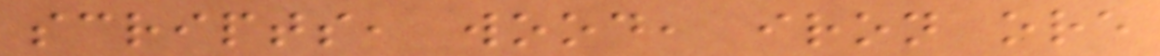scripts, wood, iron ore
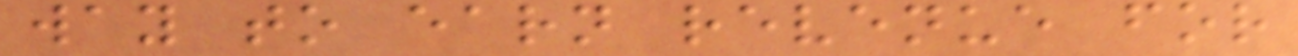way to earn revenue for
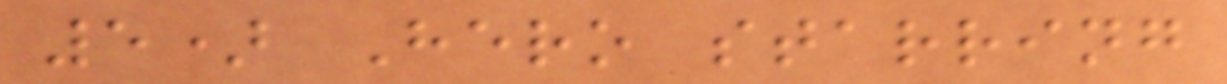5) Hero starring
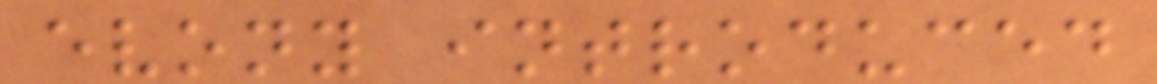evony introduced
